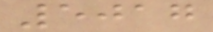5017
